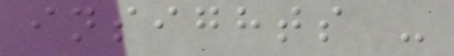insights -
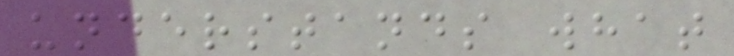understands what
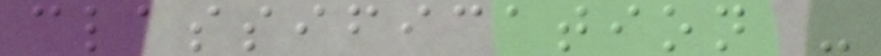classification -
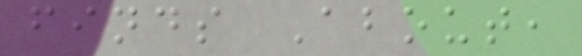finds About,
